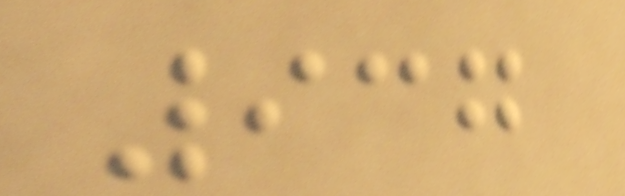937
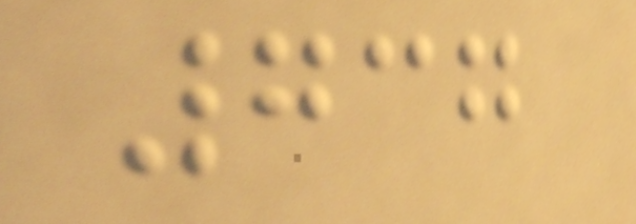737
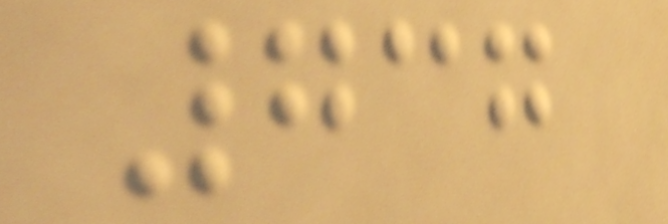737
